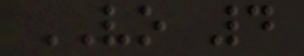VO 4
